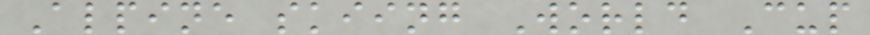Alpine skiing World Cup
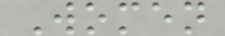Women
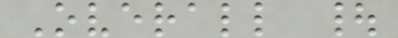Overall |
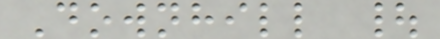Downhill |
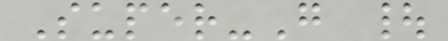Super-G |
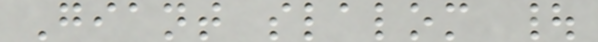Giant slalom |
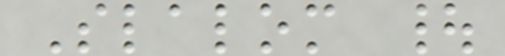Slalom |
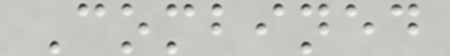Combined
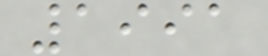1991
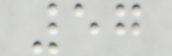57
